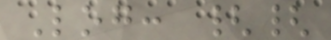Log: {{
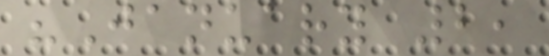"January 2,
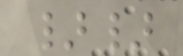}}
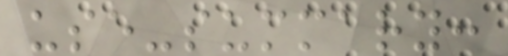use-summary:
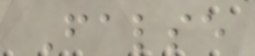False
